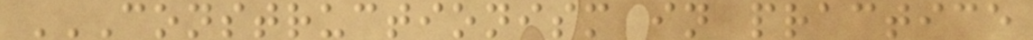CONSTRUCTIONISM IN PRACTICE
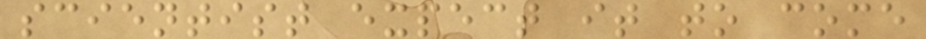scientist expect it to come
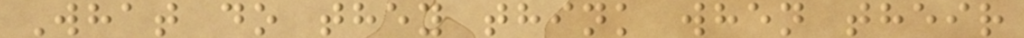What do they think when their
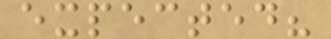expected?
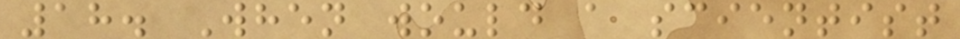18. When would a scientist
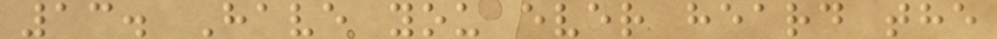13. Have you ever heard the
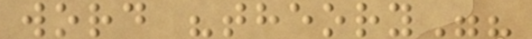word "theory"?
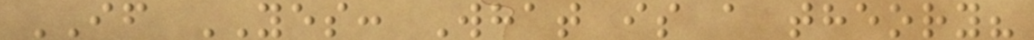IF YES: What is a theory?
